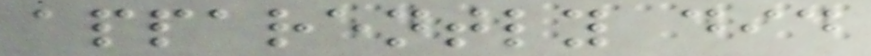apparently did
